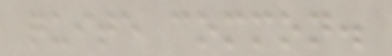quite common.
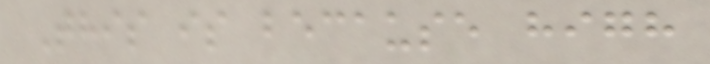This is because high
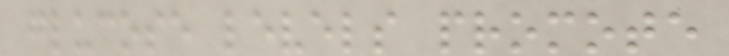glucose levels promote
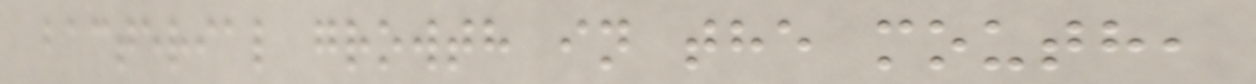bacterial growth in the mouth,
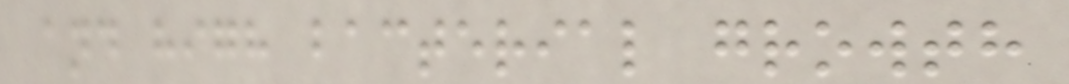and high bacterial growth
